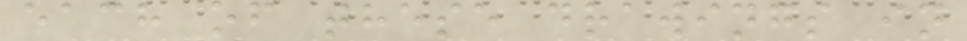each of these drawings in
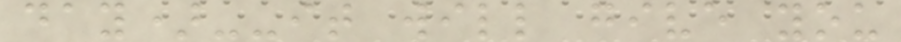day)--it will give you
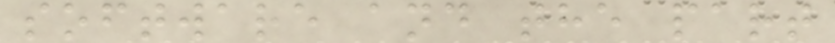software and the part
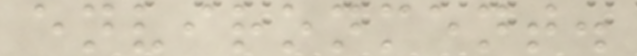environment.
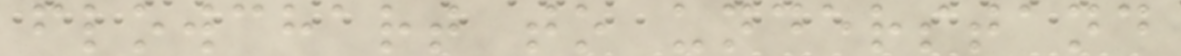flowchart to understand
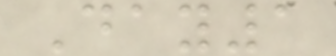Day1
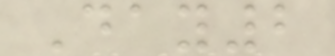Day2
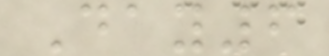Day6
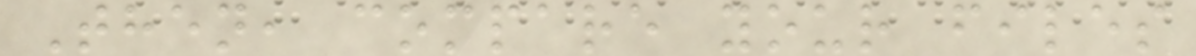Then, compare your files
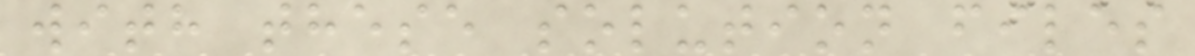with these solution files
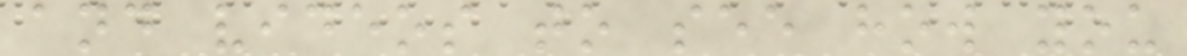and videos to see how you
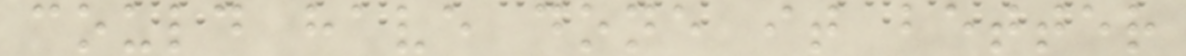could have done it better
